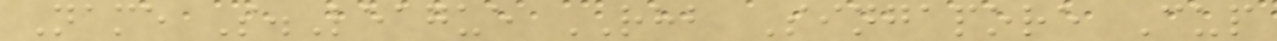Name S.League RHB Singapore Cup
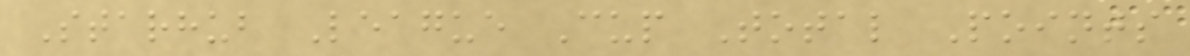Starhub League Cup Total Points
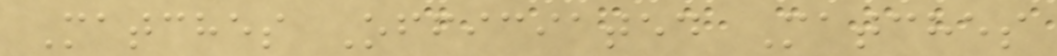Matches Officiated Matches
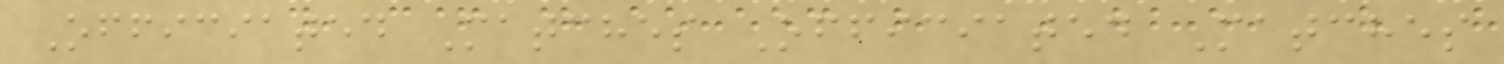Officiated Matches Officiated Matches
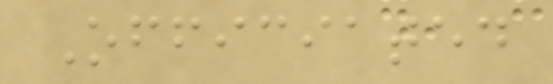Officiated
